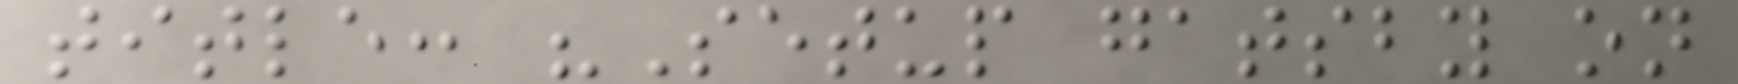title: "Setup gatsby on
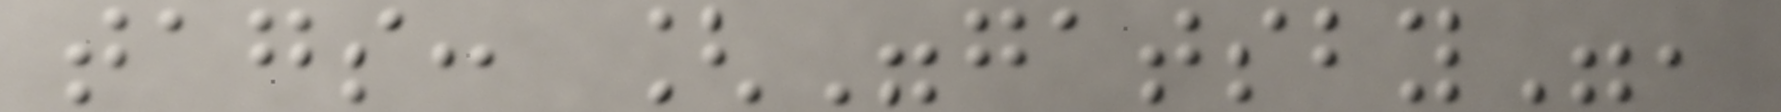tags: ["gatsby",
